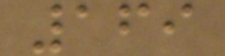169
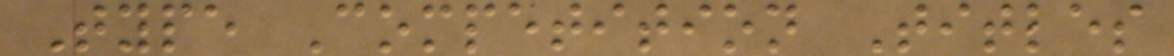Type Competition Titles
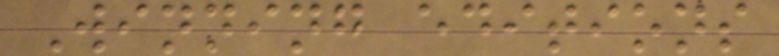Winning editions
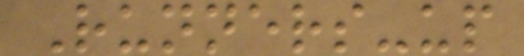Runners-up
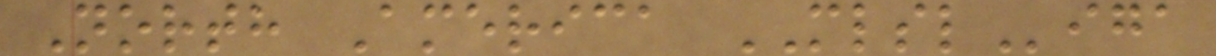North America MLSLiga
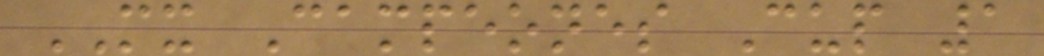MX Campeones Cup 1
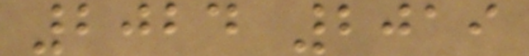2024 2019
